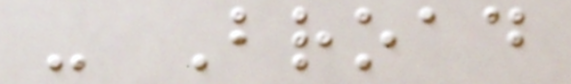- Broad
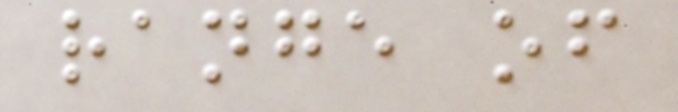range of
